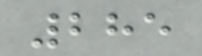285
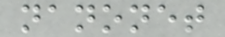nanonet
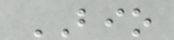BIO
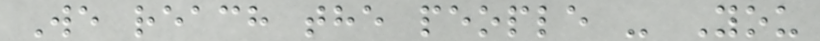We reach the people - You
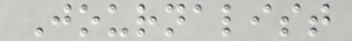Journalist
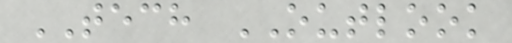TECH OUTLOOK
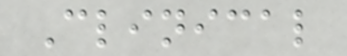Clinical
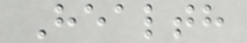Health
